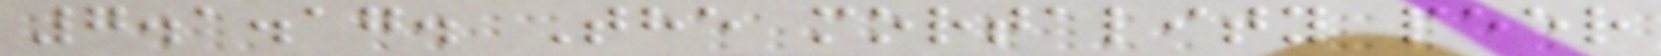7.1.17. The mortality peer
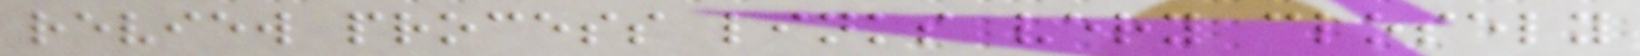review process links very closely
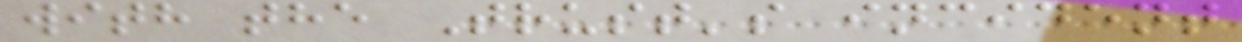with the Trust's incident
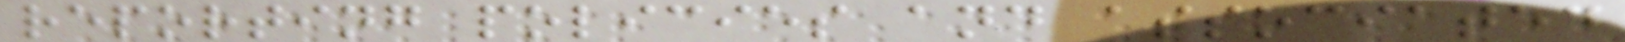reporting policies and associated
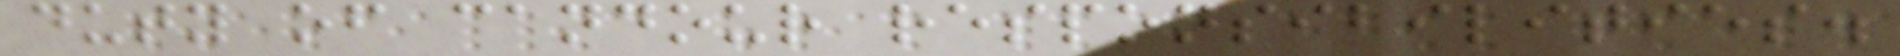duty of candour responsibilities.
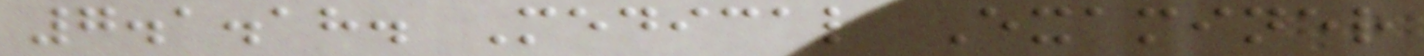7.1.18. Medical Examiner
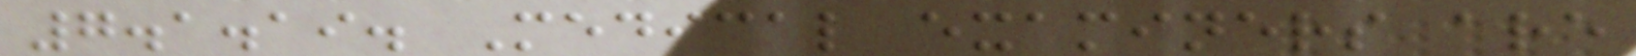7.1.19. Medical examiners are
